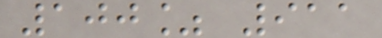100% 911
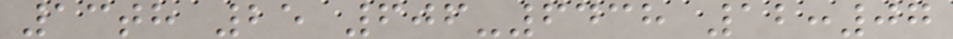13th 25 606-6438 12:07
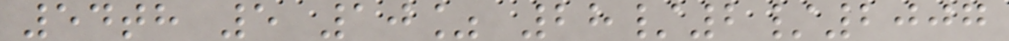54th 5 10% 28/2/2007
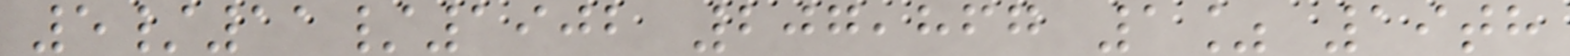5/11/1902 207,867 1% 19th
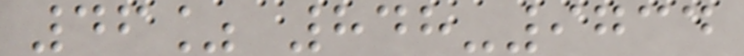46% 848-9734
